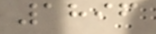1896
